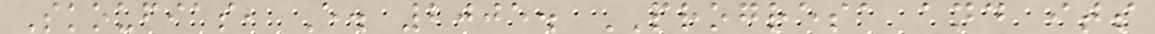Skoufias, E. 2005. PROGRESA and its
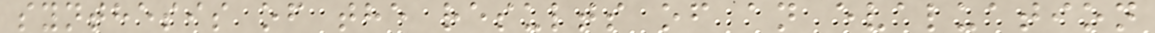synthesis of the results of an evaluation
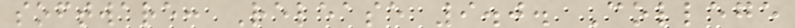software: Release 9.0. College
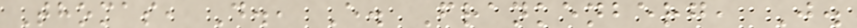Thomas, D., E. Frankenberg, J.
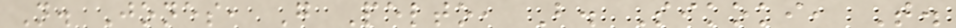N. Jones, G Pelto, B. Sikoki, T.
